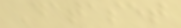Dataset
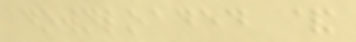downloaded &
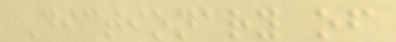Dictionary of
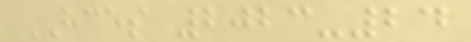HCES 2023-24
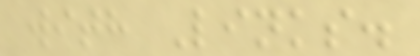with Links.
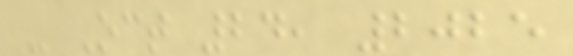- Oct 24, 2025
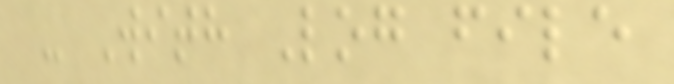- With Log file
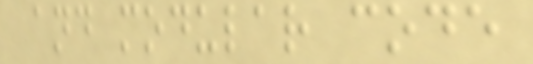and modular code
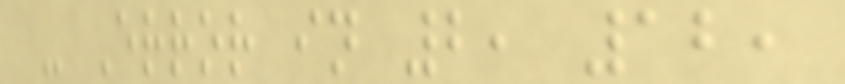- Error in 2, 12,
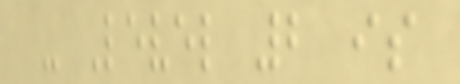- Level 2 is
